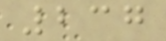237
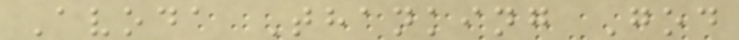Avoda Thanking God
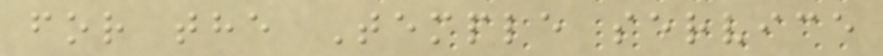for the Temple service
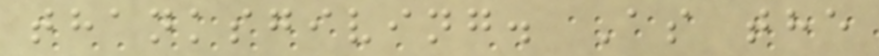thanksgiving. As the
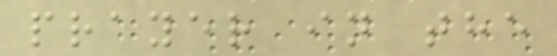prayer in the
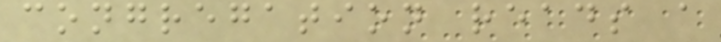congregation reads a
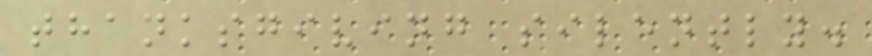thanksgiving silently.
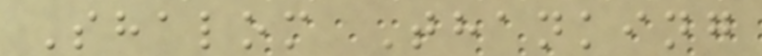Shalom Thanking
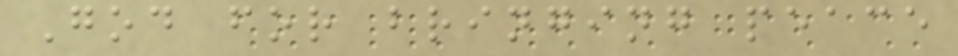God for bringing peace
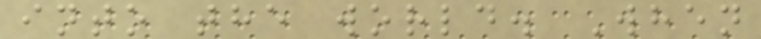into the world. When
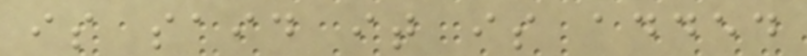is said it is added
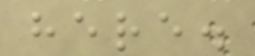here.
